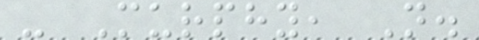- Murphy, N.
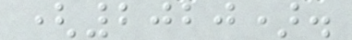(2020).
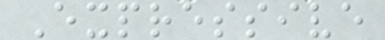Expressive
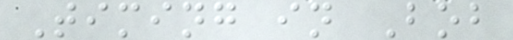Timing in Bob
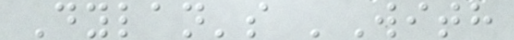Dylan's 'With
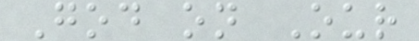God on Our
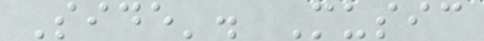Side'. Music
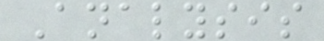Analysis
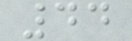44
